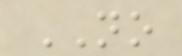NO
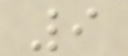9
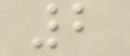2
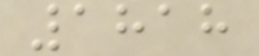1818
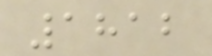1812
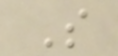S
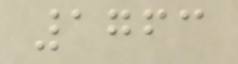1763
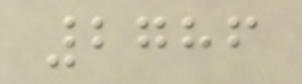2786
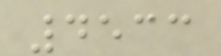4533
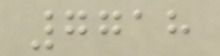7718
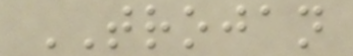TROJAN
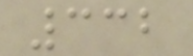332
